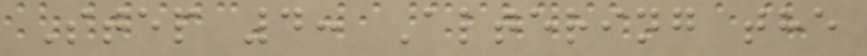Step 4: Altering the
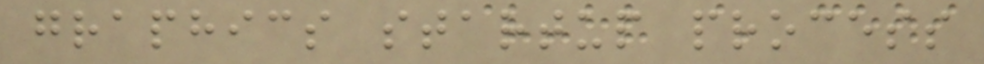graphics startup process
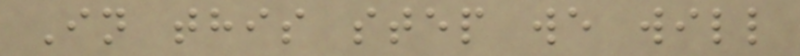In this step we will
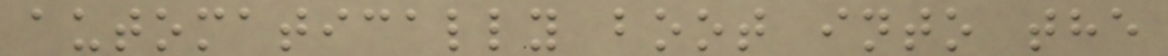automatically boot into the
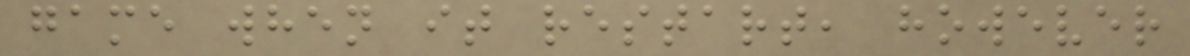game when it restart, however
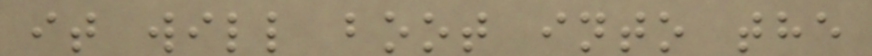it will boot into the
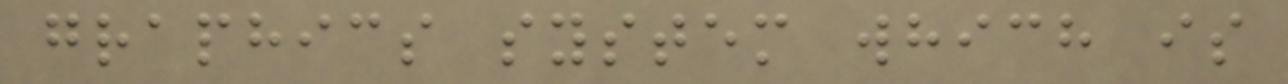graphics system which is
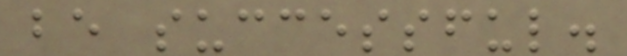be successful.
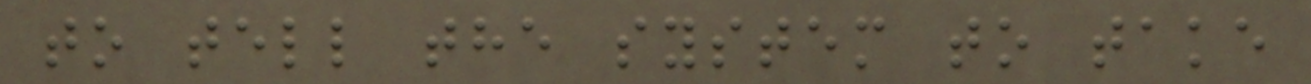to tell the system to take
